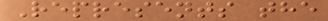Represents the
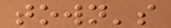town's
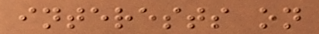interests on
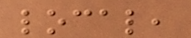local,
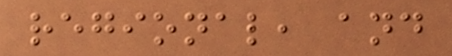regional, and
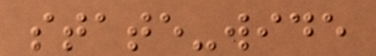state-wide
